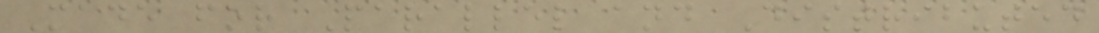Made for Parallel and Distributed
